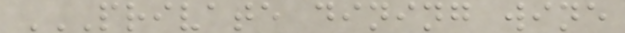PRIVATE DINING WINE
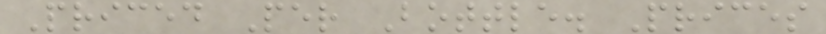Priced Per Bottle. Prices
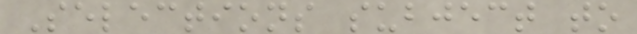Selections subject to
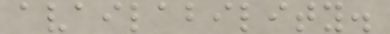availability.
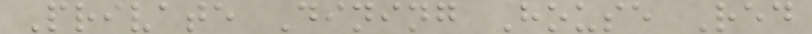Private Dining House Red
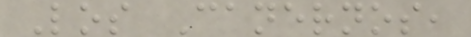Los Canernos,
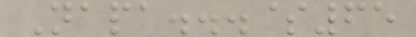Napa...$65
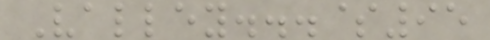Valley...$95
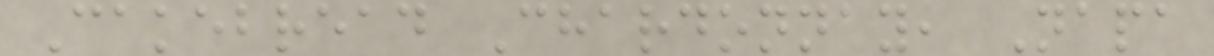Cakebread Chardonnay, Napa
